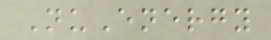NuEnergy
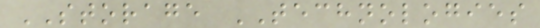STORAGE TECHNOLOGIES
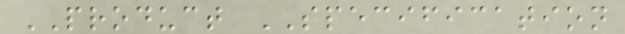PRODUCT SPECIFICATION
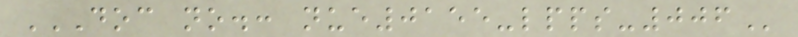DOC NO.: NUE0155-LPPS-006
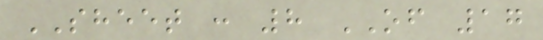SHEET : 8 OF 17
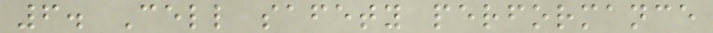6. Cell safety performance
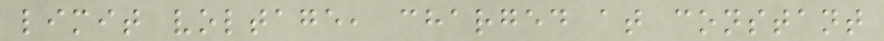limit voltage, charged at constant
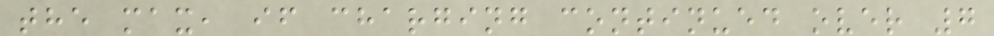the max, if charging continued over 7
